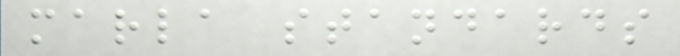marla standards
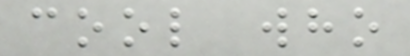cool who
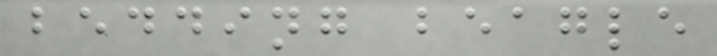bedding beagle
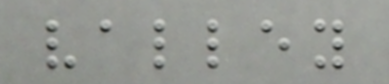valley
